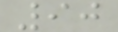90
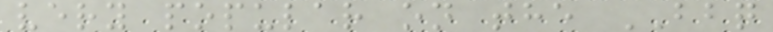very popular on the BBQ
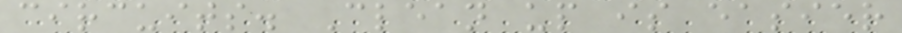circuits. Clean up is easier
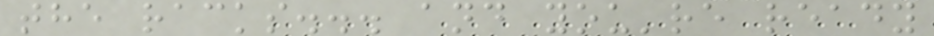the racks... and you're ready
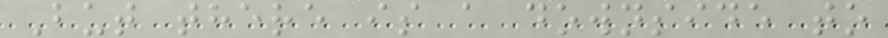But there is a downside to
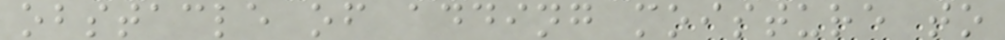obstacle of adding moisture to
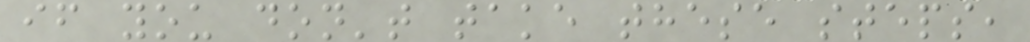if you don't take these steps,
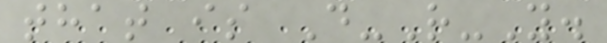that is D-R-Y.
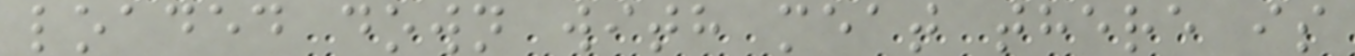loaded down with meat there is
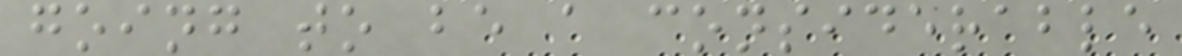going to be a considerable
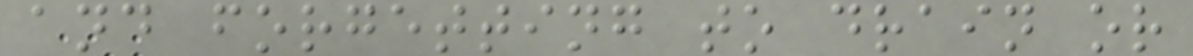and forgetting to drain or
